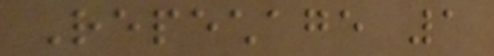Repechage 1
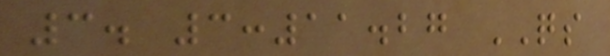3. 3:11.27 QS
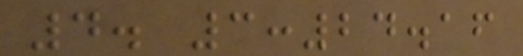4. 3:24.16
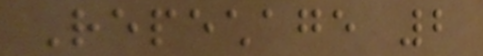Repechage 2
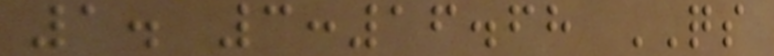1. 3:16.68 QS
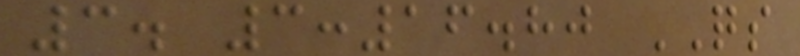3. 3:16.80 QS
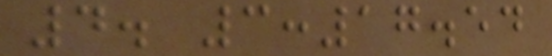4. 3:17.54
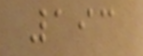193
